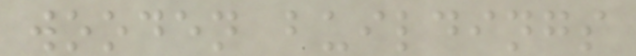wooden buildings
